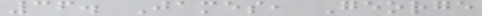36. James, George
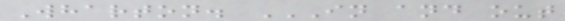Wharton. IN AND OUT
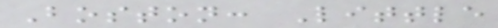Boston: Little
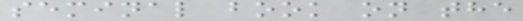seminal book on the
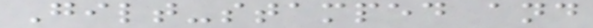Gilt-stamped and
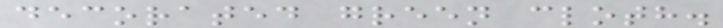decorated green cloth.
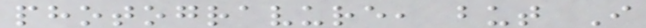photogravure, but I
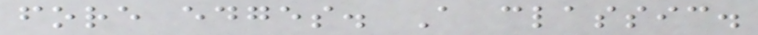fore edges. A classic.
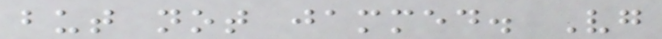but not jammed. Vg
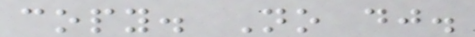copy. No dj.
